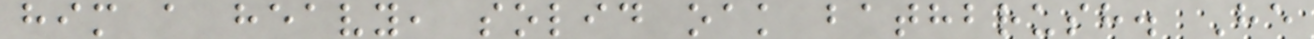him a heavy, solid oak bathbrush. He
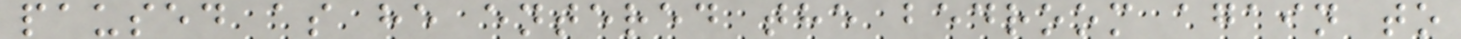paused as he entered the bedroom again to
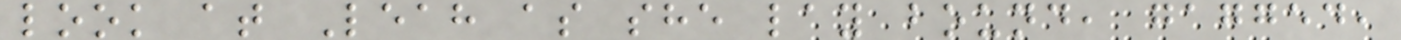look at Leah as she lay bound, gagged,
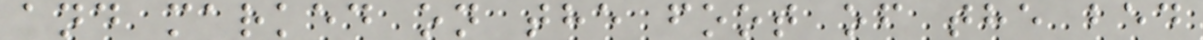and marked on the foot of the bed
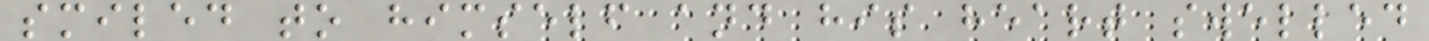smiled to himself and his heart swelled
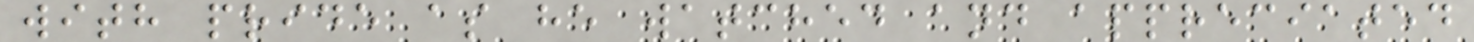with pride as he watched and appreciated
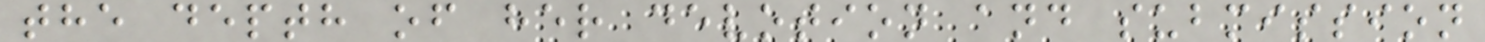the depth of her devotion and submission
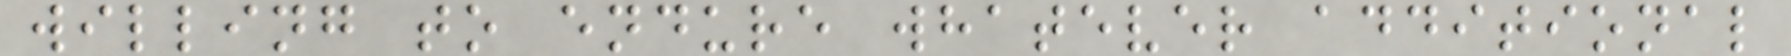willing to endure whatever additional
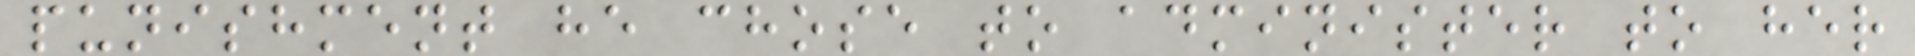punishment he chose to administer to her
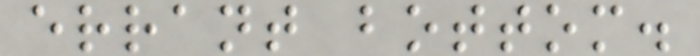errant bottom.
